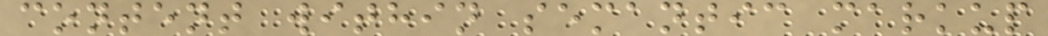content within semantic markup
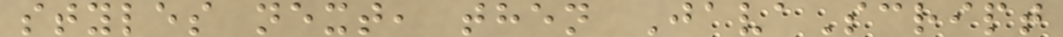styles next, then JavaScript
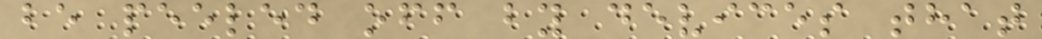be peeled off by devices that
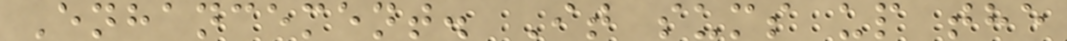Enhancement. It sums up the
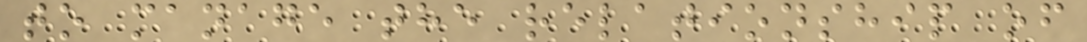to manage the relationship of
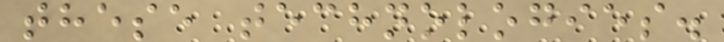these technologies.
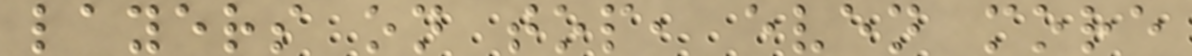layers on top, even more
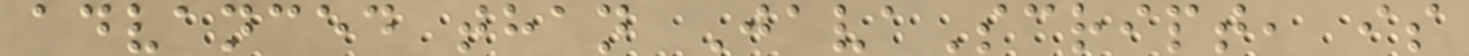advanced than JavaScript, is
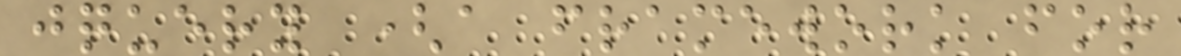jquery (a framework for
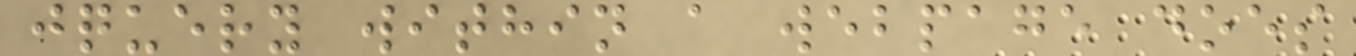jquery within a webpage does
